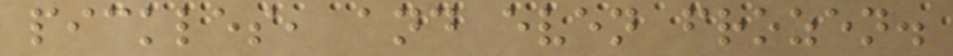pickles, and even frozen.
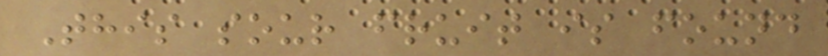This sour fruit is found
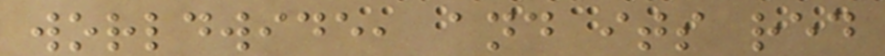worldwide, and its red
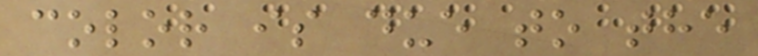color is due to the
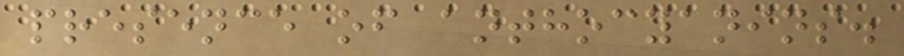presence of anthocyanins.
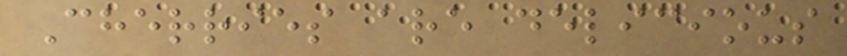Cherries are delicious
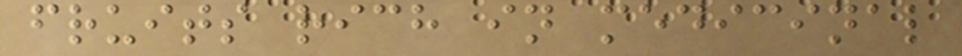fruits rich in medicinal
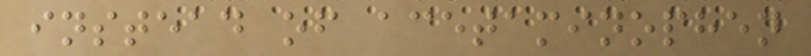instead of acetaminophen
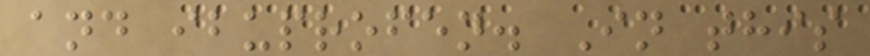and ibuprofen. In this
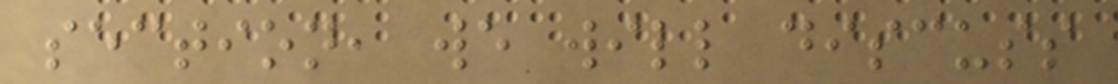section, we will discuss
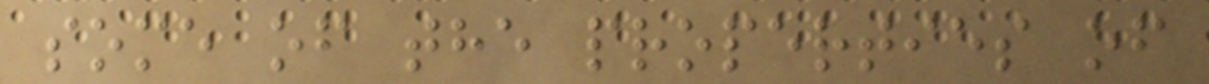some of the properties of
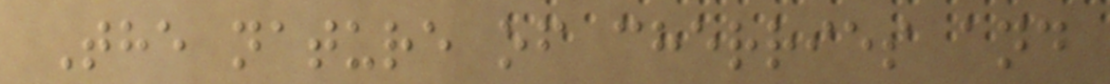The nature of cherries and
